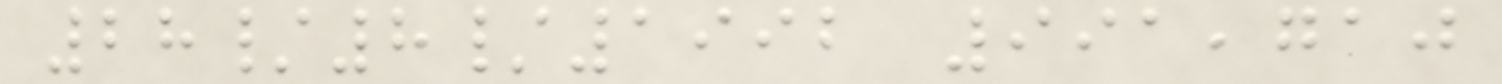28/8/1992 991,710
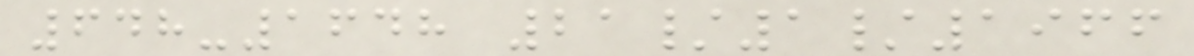648-1648 21/1/1966
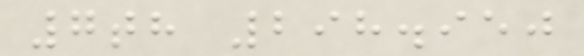7th 298.950
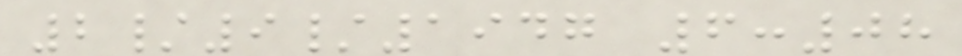2/9/1947 6:08
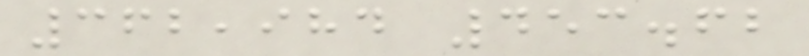362,984 453.62
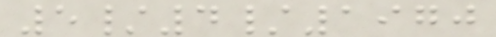5/4/1970
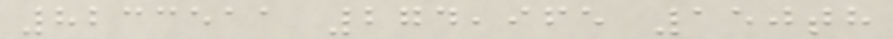8233511 274,965 150th
